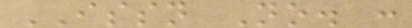ISSN No. :
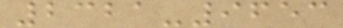2321-9653
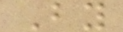By
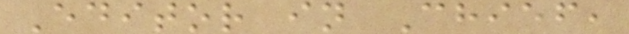Editor in Chief,
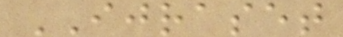IJRASET
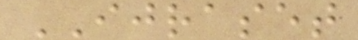IJRASET
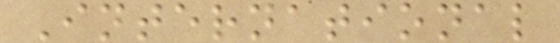International
